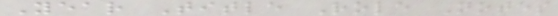Year Title Role Notes
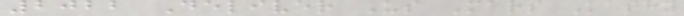2022 Deliver Us Mars Kathy
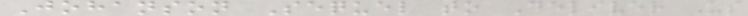Johanson Sequel to Deliver Us
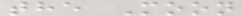the Moon
